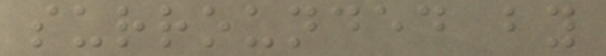surrounded by
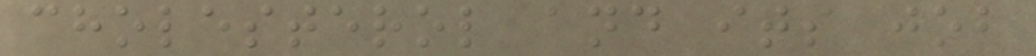cholesterol and its job
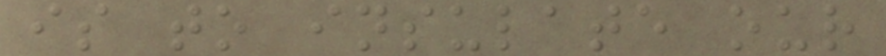is to insulate our
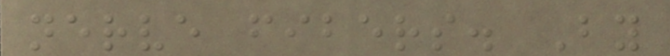nerve fibers. By
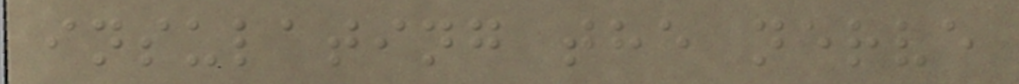insulating the nerve
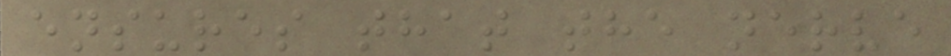ensures that the nerve
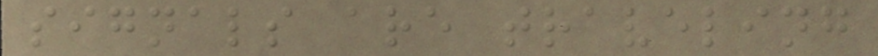signals are traveling
